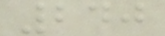240
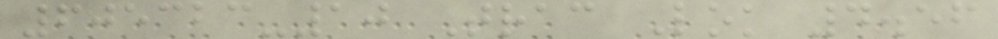605323-10 Trac Lok 4.56
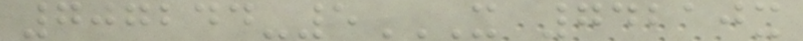707244-5X 74210X
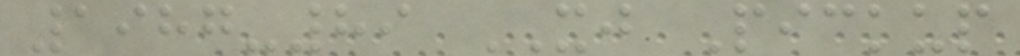1987-89 XJ Pickup
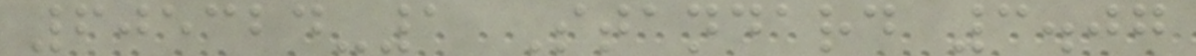605324-1 Standard 3.07
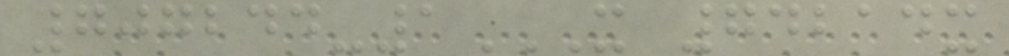707244-1X 74214X
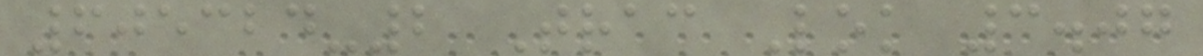605324-2 Trac Lok 3.07
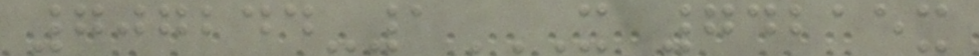707244-1X 74215X
